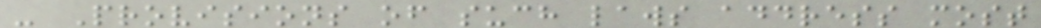- Provisions of such laws address most
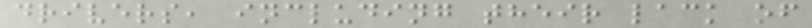drivers, including their lack of
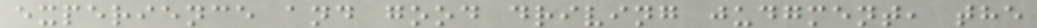experience and good driving judgment, the
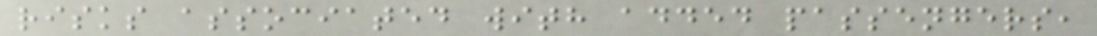risks associated with added passengers,
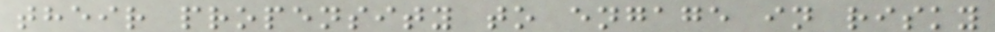their propensity to engage in risky
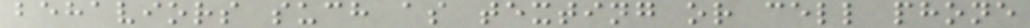behaviors such as texting or cell phone
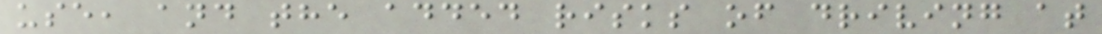use, and the added risks of driving at
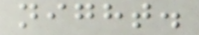night.
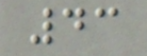43
